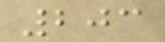203
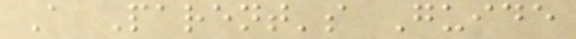A Parent's Guide
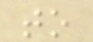to
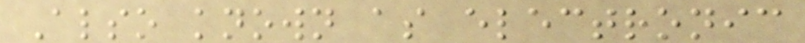Also known as electronic
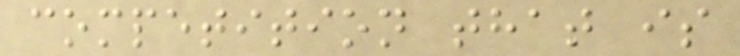competition that is
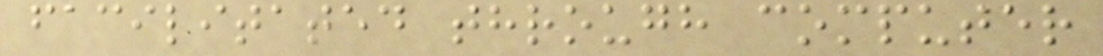facilitated through computer
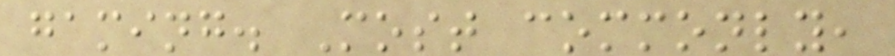gaming. Most commonly,
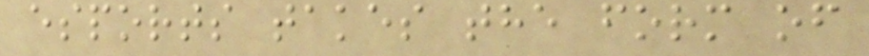esports takes the form of
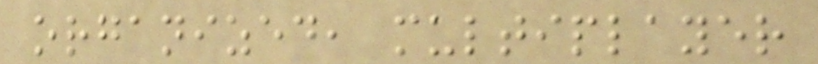organized, multiplayer
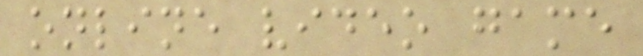online video game
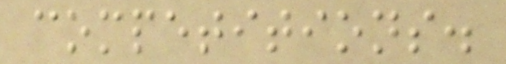competitions.
